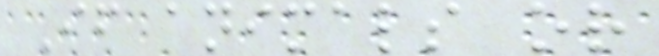If animals or
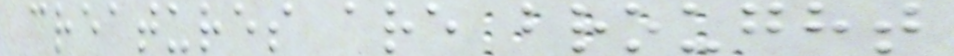creatures are brought
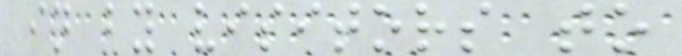in by visitors to
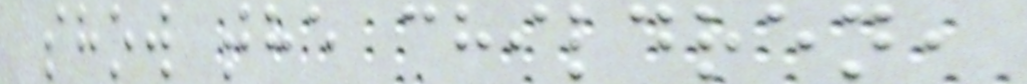show the children,
